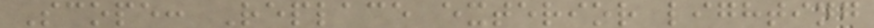Scope: Replace exterior lighting
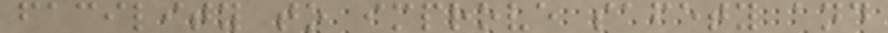facility to improve safety and
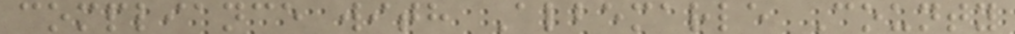compliance with Albemarle County
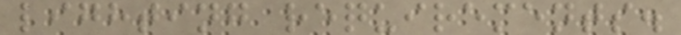lighting requirements.
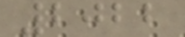2022
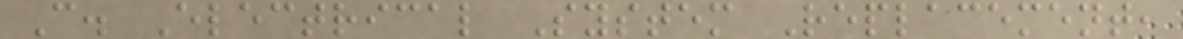C. Electrical System Replacement,
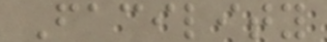Facility
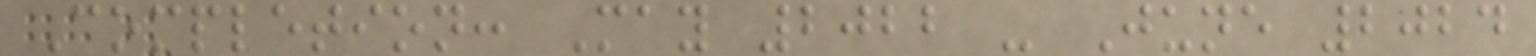Completion: May 2022 - June 2024
